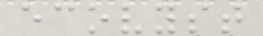ecovyst
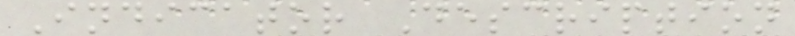Indicator Description
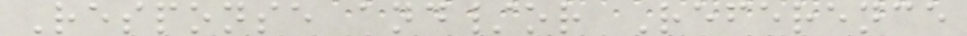Response and/or Reference
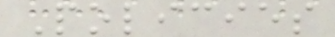Policies
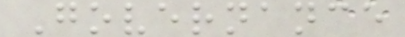Governance
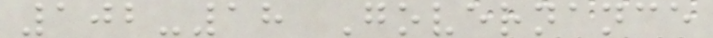102-18 Governance
